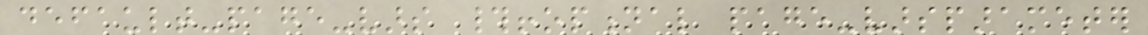default-page-vars #!optional page-varsparameter
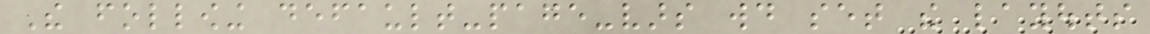The following default-page-vars would set the layouts
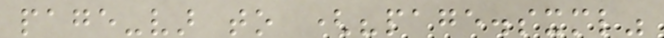page-var to ("page.sxml"
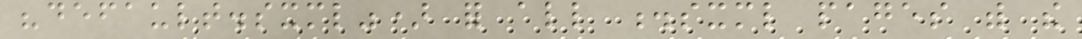"default.sxml") for all .sxml pages with the
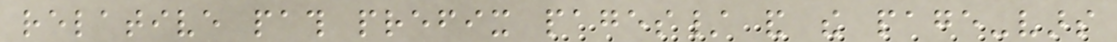relative path prefix pages/ and the page-vars
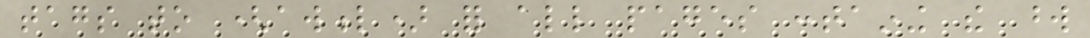tags to (awful) for all pages containing the word
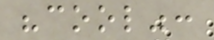"cool":
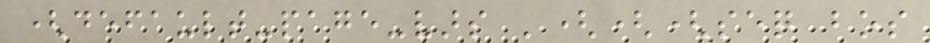(default-page-vars '(((seq bos
